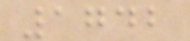1742
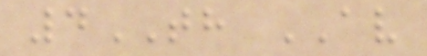4TH AV
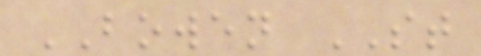BOWEN ST
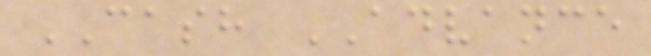CASH ADVANCE
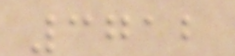3712
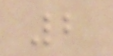2
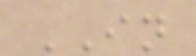IN
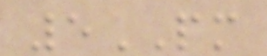5PM
